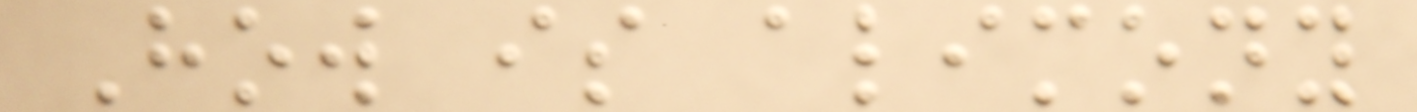How is alimony
